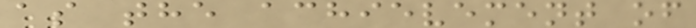as the achievement of
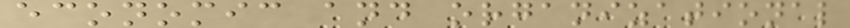economic and organizational
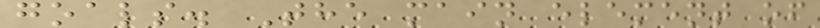goals. The main element of
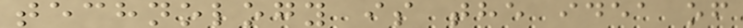technology is the idea of
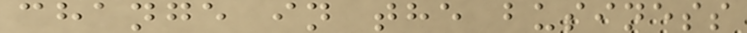change in the business
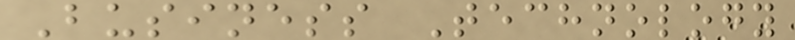Business Technology
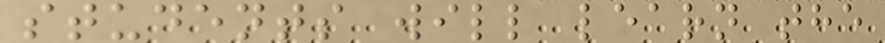students will learn the
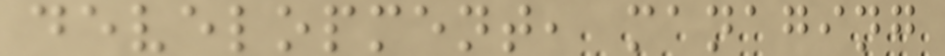development, managing
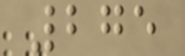275
